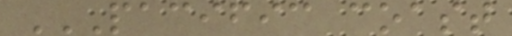PACIFIC COAST
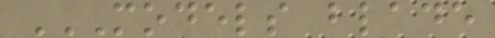MODELS BLADE
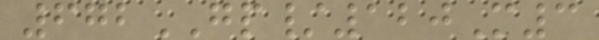672GP/120M3
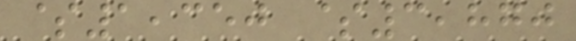$1,350 $3,870
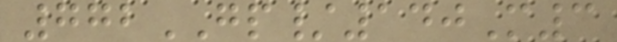772GP/140M3
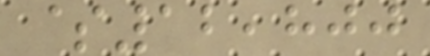$12,800
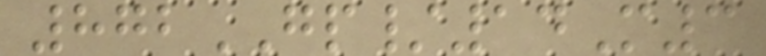872GP/14M3
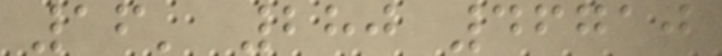16' 280 46710
